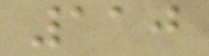110
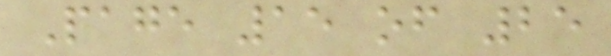Page 15 of 25
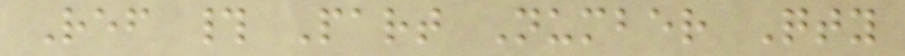Ref # Part Number Qty
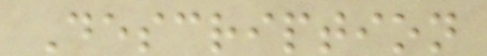Description
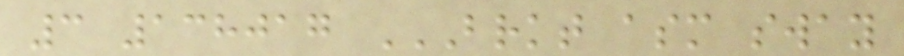3 138017 BRKT ASM SWAY
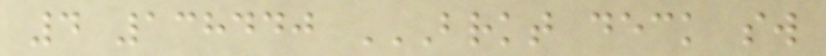4 138440 BRKT DECK SW
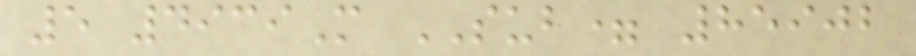5 4939M SUB= 85902
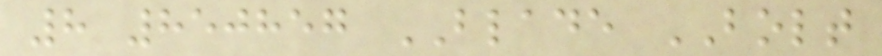8 850857 BLADE BOLT
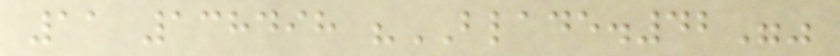11 138498 "BLADE.42""
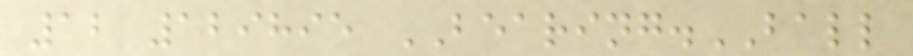12 129895 BEARING.BALL
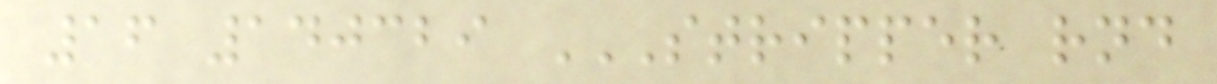16 140329 STRIPPER RND
